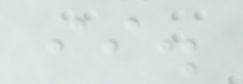ii.
